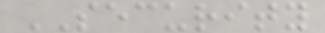SECURITY
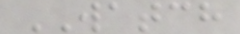WATCH
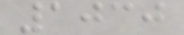1030
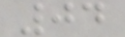04
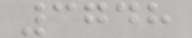3748
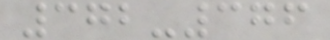372-376
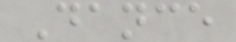Dance
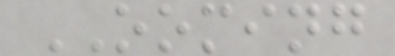OOMING
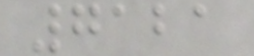7121
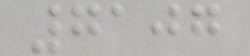7107
